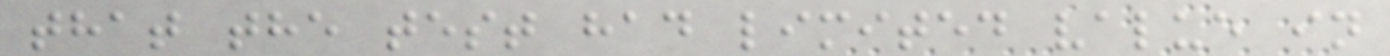that the test had limited value in
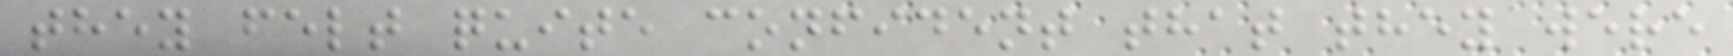they felt quite confident that they were
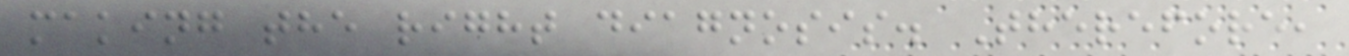making the right diagnosis. Therefore,
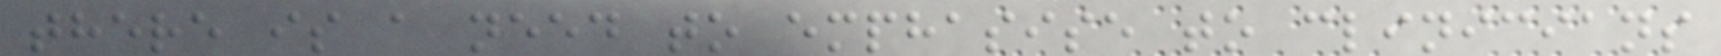there is a need to emphasise to clinicians
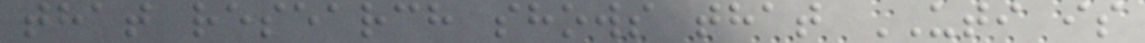that research shows that UTI is
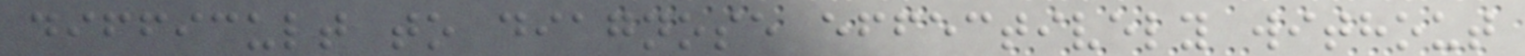difficult to diagnose effectively without
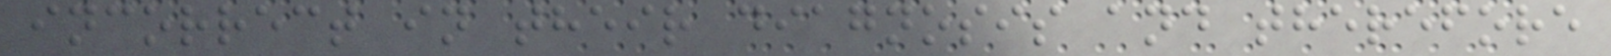incorrect in their diagnosis and therefore
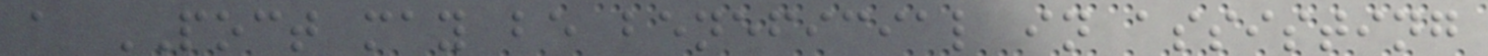a POCT may be beneficial in assisting
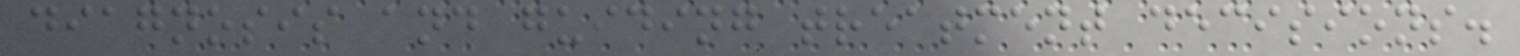diagnosis and guiding treatment decisions.
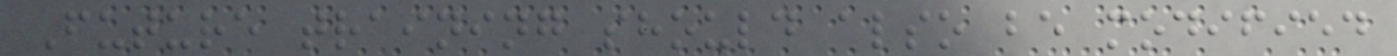Future training should also be modified
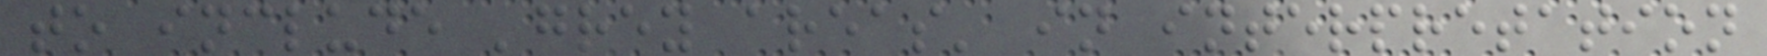to include 'grey areas' in interpretation
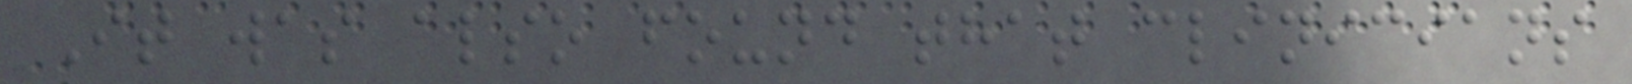It was also found that clinicians
